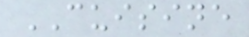CUISINE
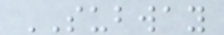SUBWAY
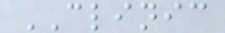CLINIC
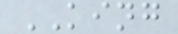KING
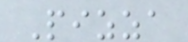Pizza
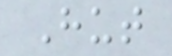Hut
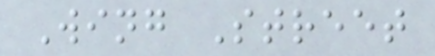Wing Street
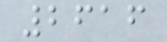2616
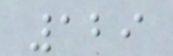129
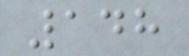148
